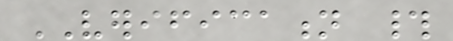VERIFICATION #
